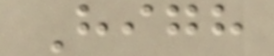High
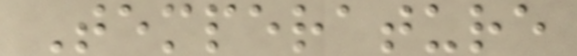Temperature
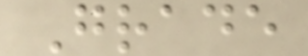Grade
